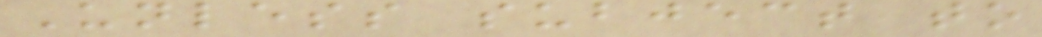Unless subject to
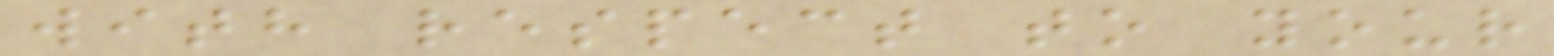with respect to your
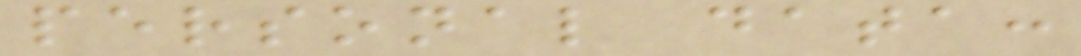personal data:
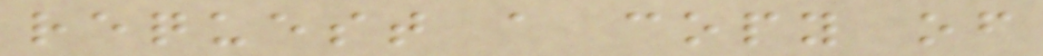request a copy of
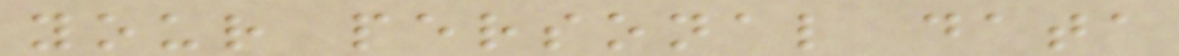your personal data
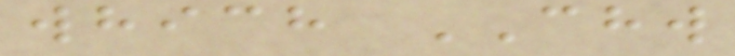which CHW
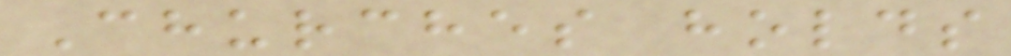Churches holds
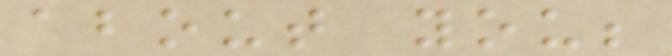about you;
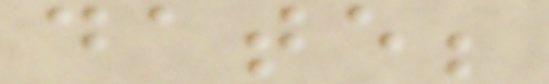date;
